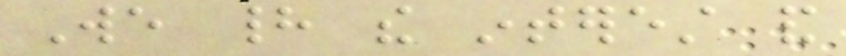We had the interest and
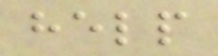help
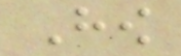How
